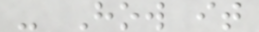- How it
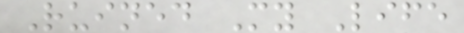Ruined My Life
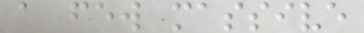a few massive
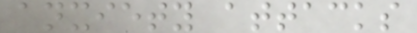anxiety attacks
